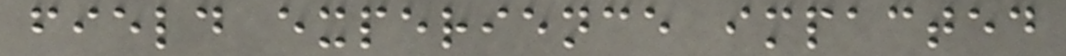field experience impacted
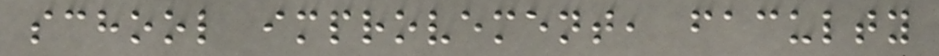school improvement, faculty
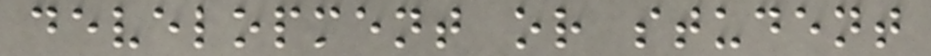development or student
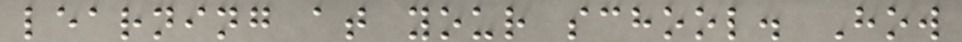learning at your school. How
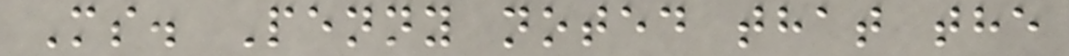Ms. Penny noted that the
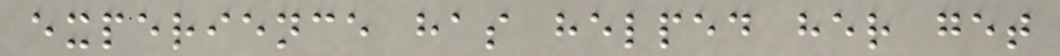experience has helped her get
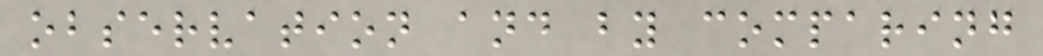observation and by comparing
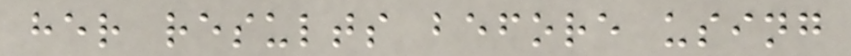her results before using
